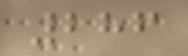286
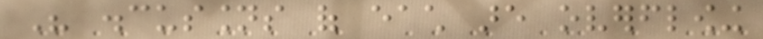His discussions of each are overflowing
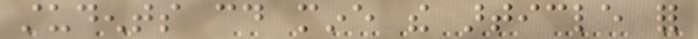students could mine the article for
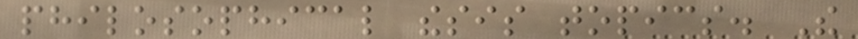philosophical thesis topics. The
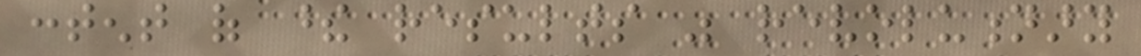content of these results was revolutionary
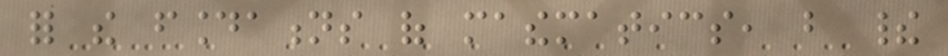for the foundations of mathematics, but their
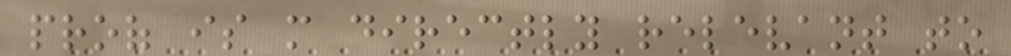proof is more directly relevant to
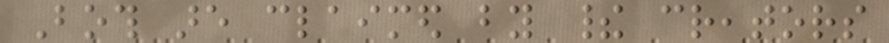Both are claimed by their creators
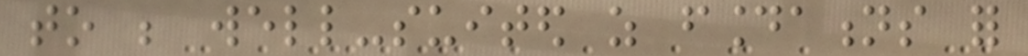to be well-suited as foundations for
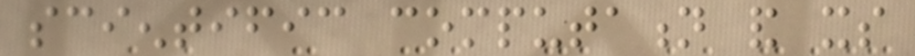scientific computation and its
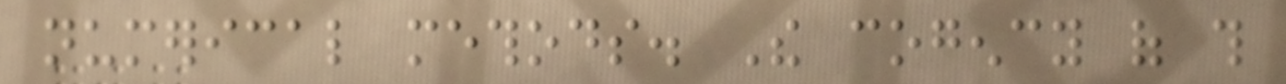numerical methods. The cogency of this
